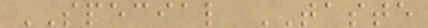SPECIAL TASTE
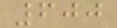600
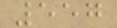557
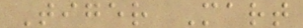Tiger Mart
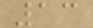13
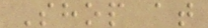Shop at
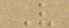V
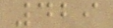429
